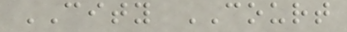CITY COURT
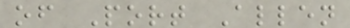of Port Allen
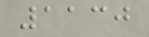1130
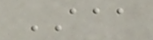AAA
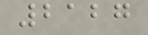2127
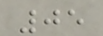05
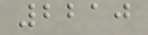2210
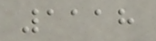1118
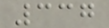337
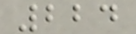224
